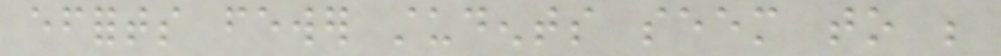efforts fewer students seem to be
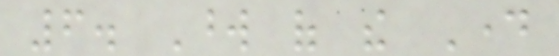6. Word of the Day
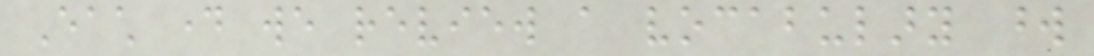Each day we review a vocabulary word
